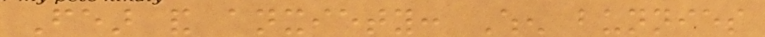Fear and anxiety: When bunnies
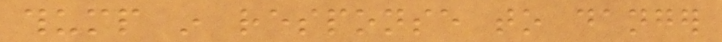thump in response to danger
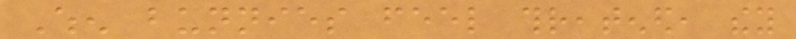When bunnies feel threatened, they
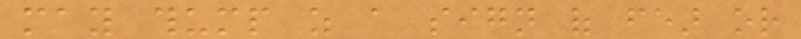may thump as a sign of fear or
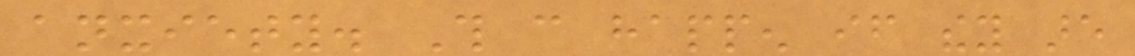anxiety. This can happen if they are
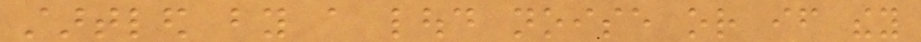startled by a loud noise or if they
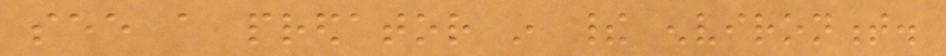see a predator in their environment.
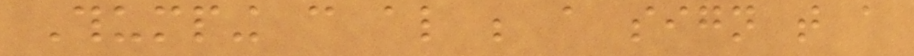Thumping can also be a sign that a
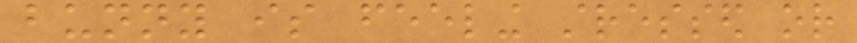bunny is feeling stressed or
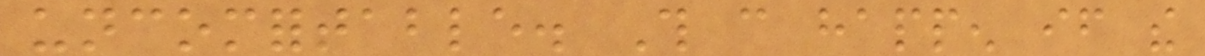uncomfortable. This can happen if the
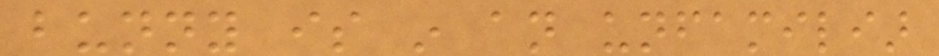bunny is in an unfamiliar
